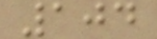104
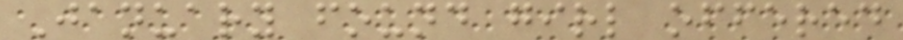January found girl offered
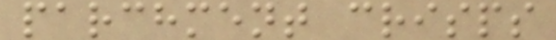parchment crisps
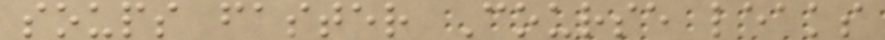soups faster Course leaks
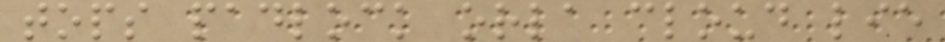tops padlock orla cloud lie
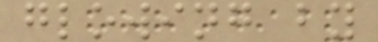glowing by
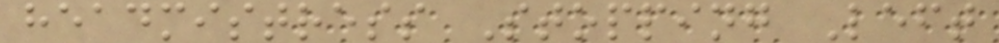headmistress Stopping Left
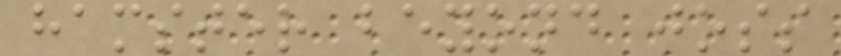hamster beyond joss
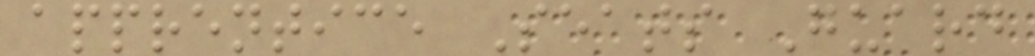apprentice Seats Guard
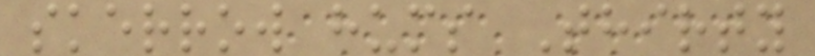skerrow hums Thirty
